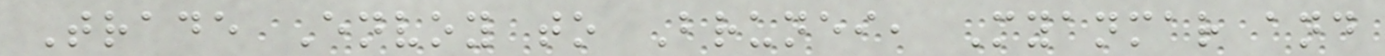Trade Envoy to Brunei, Myanmar and
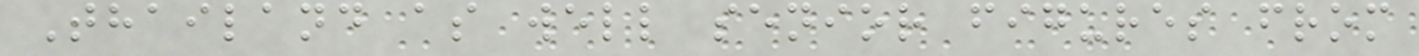Thailand as well senior figures from
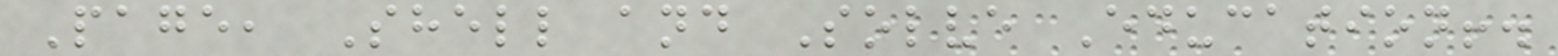Page, Shell and Solve Education!.
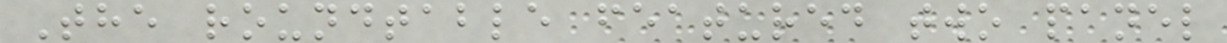The roundtable featured two panel
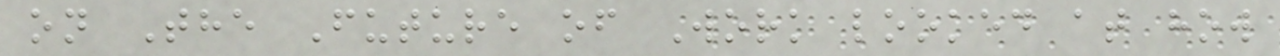on The Future of Work looked at how
